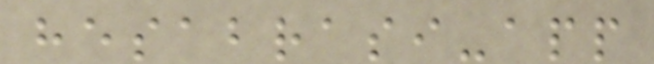hesabrasi-app
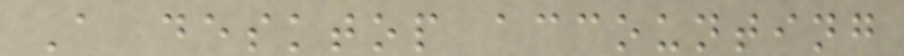A desktop accounting
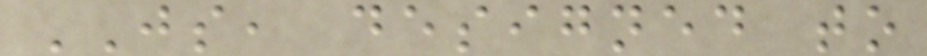JS, designed to
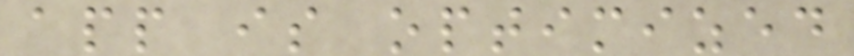app is optimized
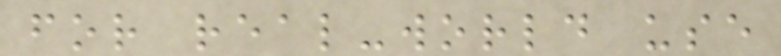for real-world use
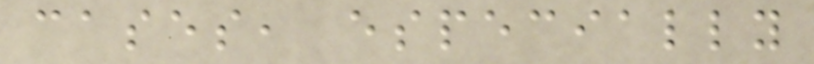cases, especially
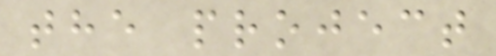the project
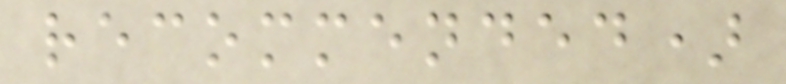recommended)
